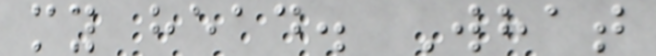my head. What
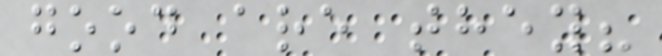good are they?
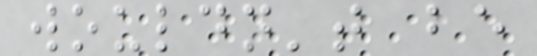wouldn't be
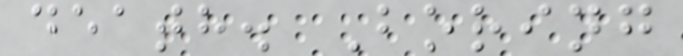death. Boring
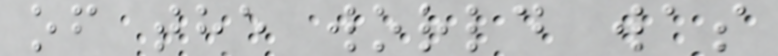of the world was
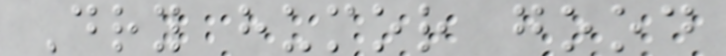Dry humor good
